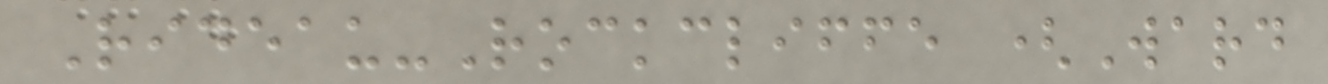Rideau-Rockcliffe (Ward
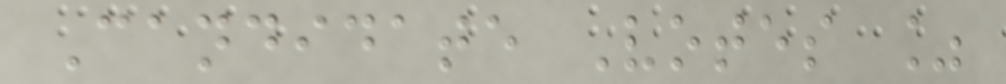Candidate Votes %
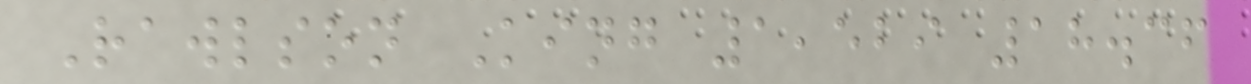Rawlson King 1,529 18.36
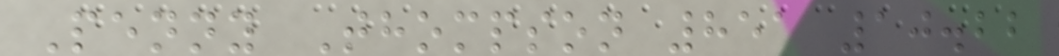Penny Thompson 851 10.22
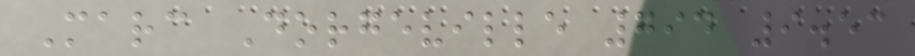Marc Dorgeville 794 9.53
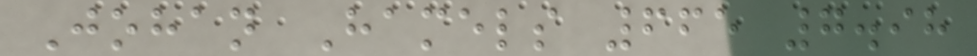Johan Hamels 665 7.98
